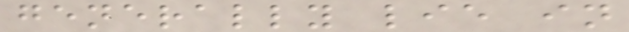generally lie in
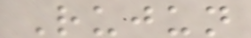Rujun
